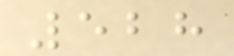528
